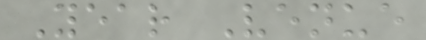Year Venue
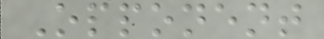Opponent
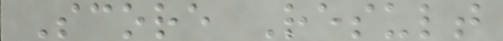Score Result
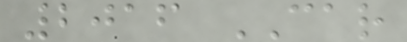2016 CAR
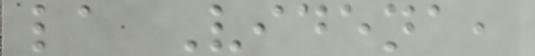la Videna,
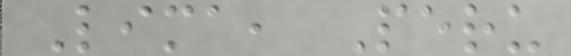Lima, Peru
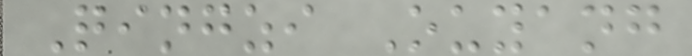Qingzi Ouyang
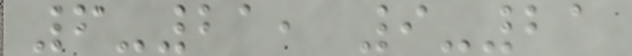6-21, 9-21
